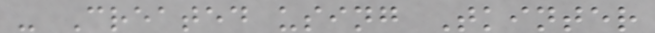- Created using Tkinter
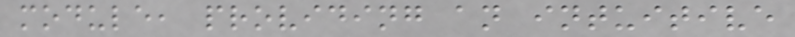module, providing an intuitive
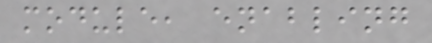module, enabling
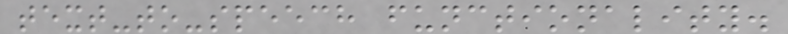text-to-speech functionality.
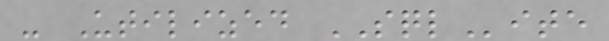- Utilized SQLite
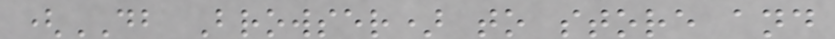(DB Browser) to store and
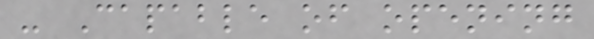- Capable of opening
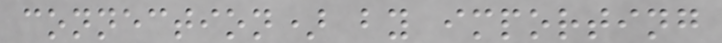connection) by importing
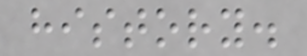history.
